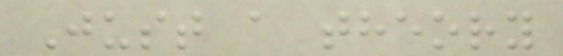Just a theory
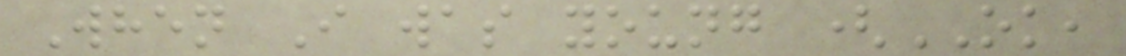When I was young (OK,
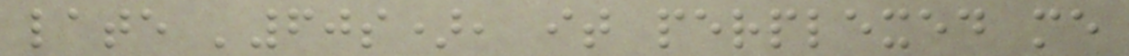late '60s), it perplexed me
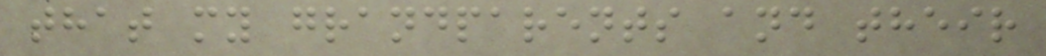that my grandparents and their
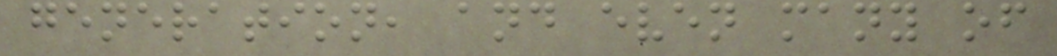generation, and even many of
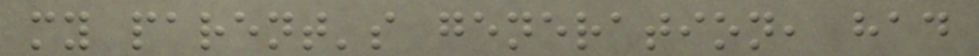my parent's generation, had
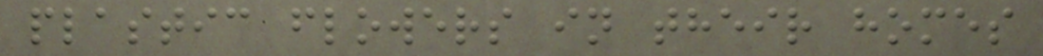plastic flowers in their homes
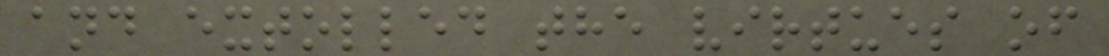and extolled the virtues of
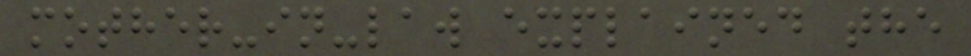mother-in-law explained the
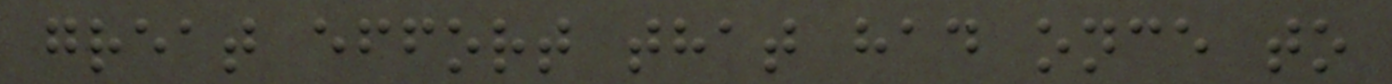great effort that had once to
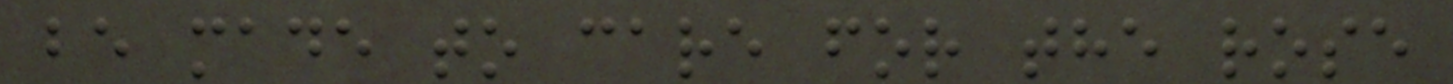be made to care for the rose
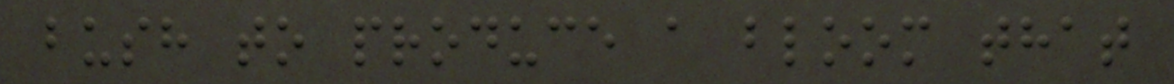bush to produce a bloom that
